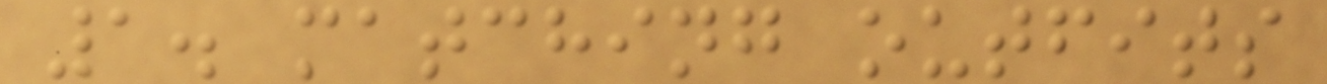1. matching outfits
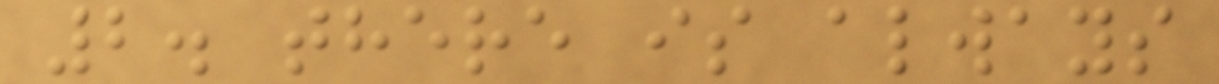2. there is always
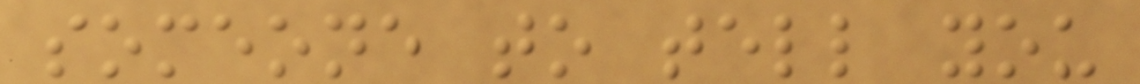someone to tell you
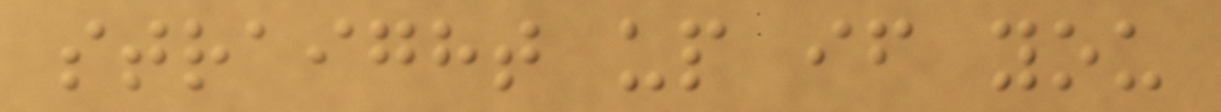straight up if you
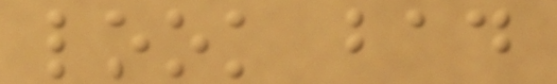look bad
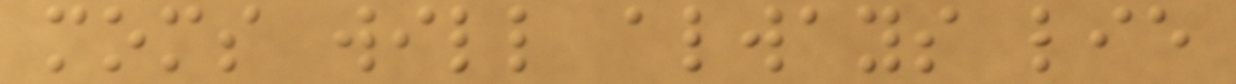moms will always lie
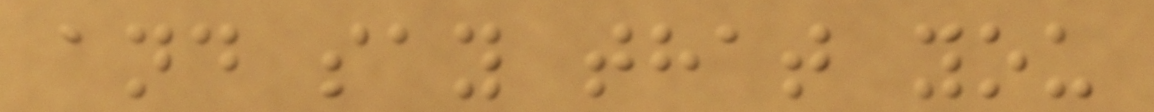and say that you
